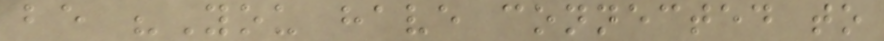be "You have connected to
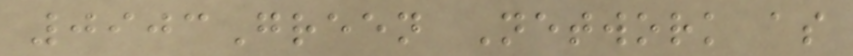0903Green Network as
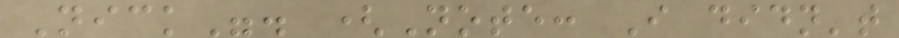Nick". (Note: I didn't
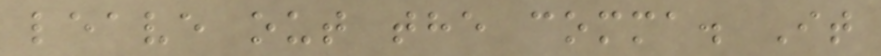leave out the comma. It
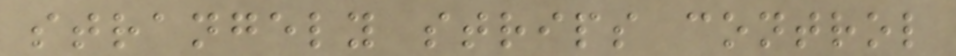strangely strips control
